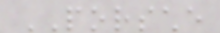PORSCHE
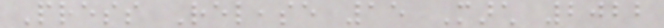Press Release 15 March 2022
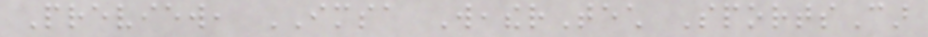Preview, IMSA WeatherTech SportsCar
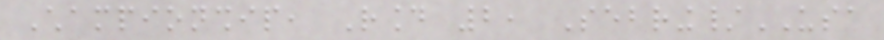Championship, Round 2, Sebring/USA
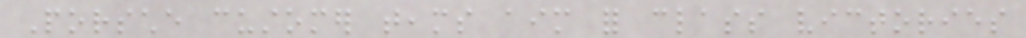Porsche customer teams aim for class victories
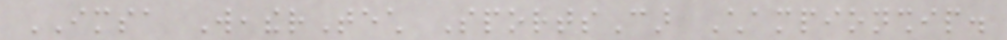IMSA WeatherTech SportsCar Championship.
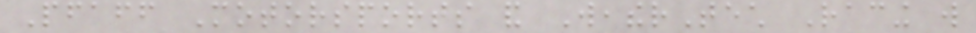Pfaff Motorsports and WeatherTech Racing will
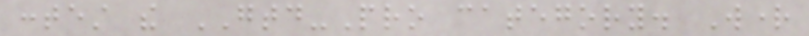contest the GTD-Pro category. Wright
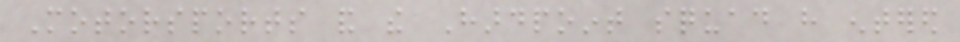Motorsports and the Hardpoint squad have entered
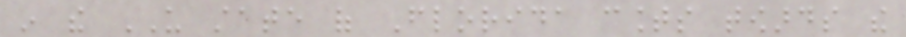in the US state of Florida counts towards the
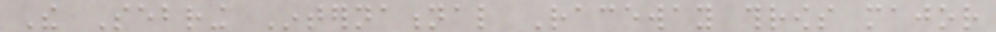The Sebring International Raceway throws major
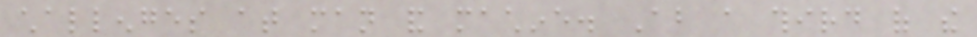challenges at man and machine. About a third of the
